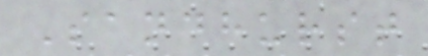Sandhurst
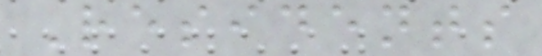Residents
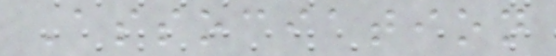Association
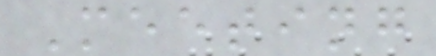Meeting
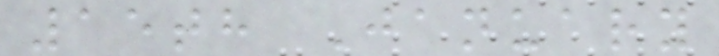15th January
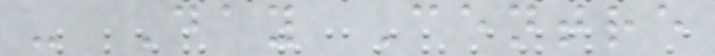- Day Centre
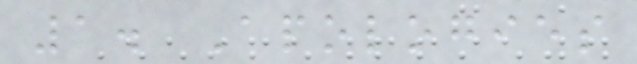1. Apologies
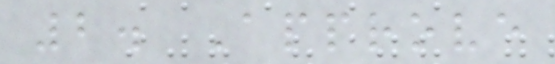2. Approve
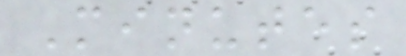Minutes
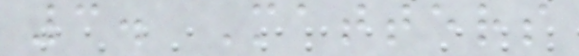3. Matters
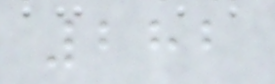282
